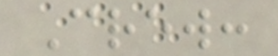Crew:
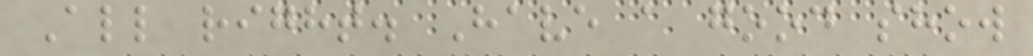All right. Have a good show
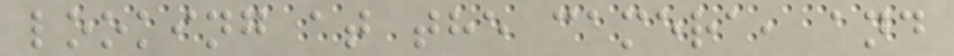looking at the camera, and
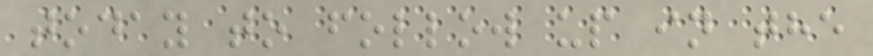today to follow up in the
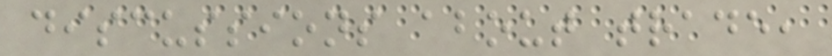discussions about trade,
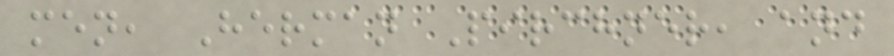men, Herman Pirchner, and
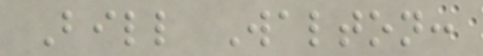Bill Walton:
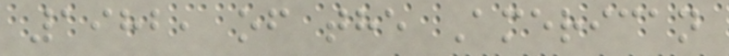1982, of the American
